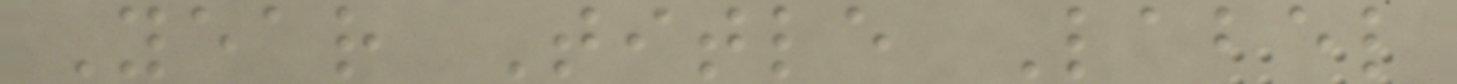Year Title Label
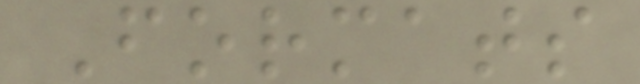Formats
